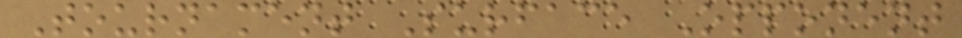Tournament Surface Opponent
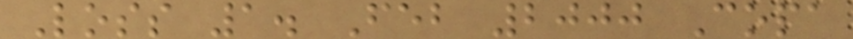Loss 1. Feb 2000 Copa
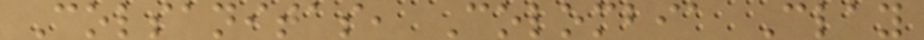Colsanitas, Colombia Clay
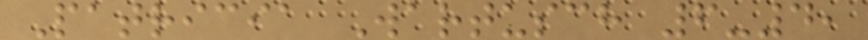Patricia Wartusch 6-4,
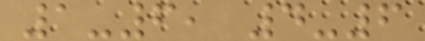1-6, 4-6
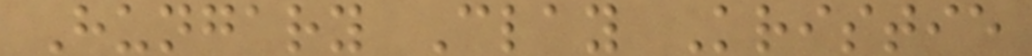Hungary Clay Kristie
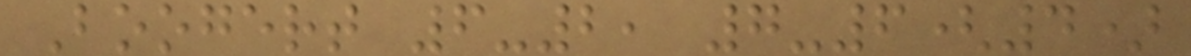Boogert 6-2, 7-6(4)
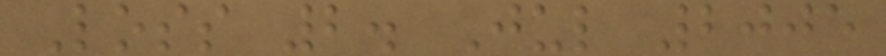Loss 2. Jul 2005
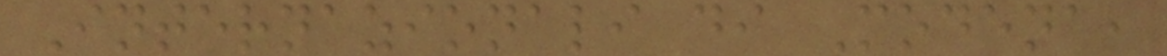Internazionali di Modena,
